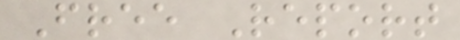Free Report
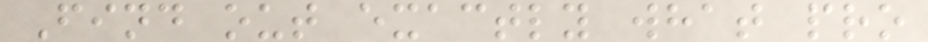Find out exactly what pro
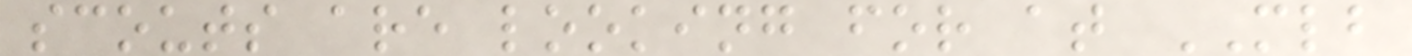scouts are looking for at MLB
